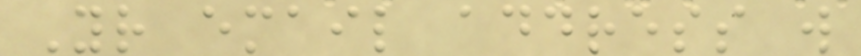Your email address will
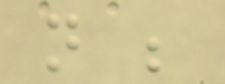not be
